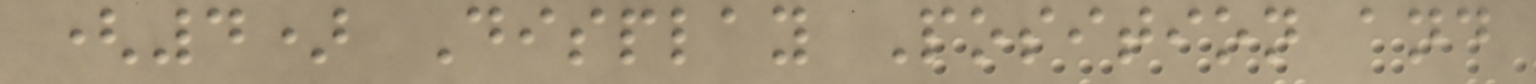(4) Display Position and
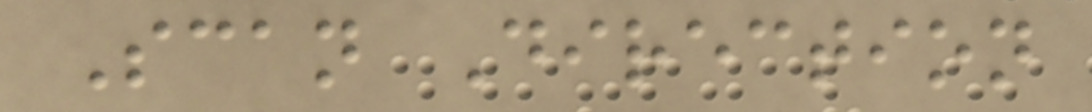Scan Direction
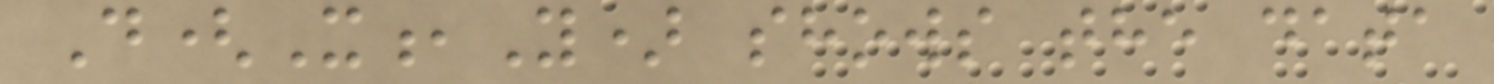D(X,Y) shows the data
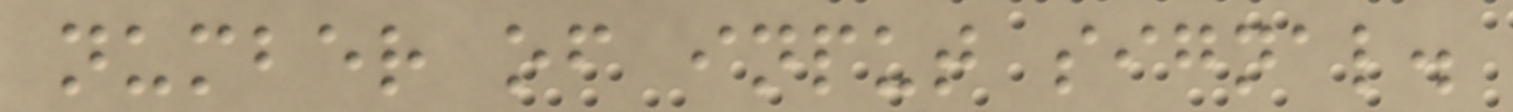number of input signal.
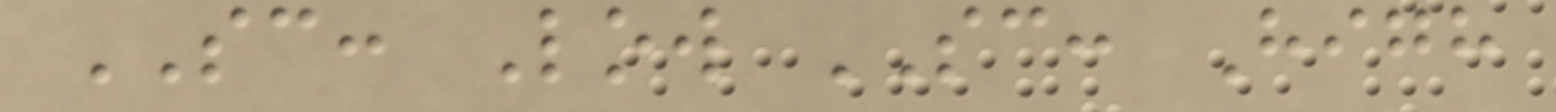SC: Low SC: High
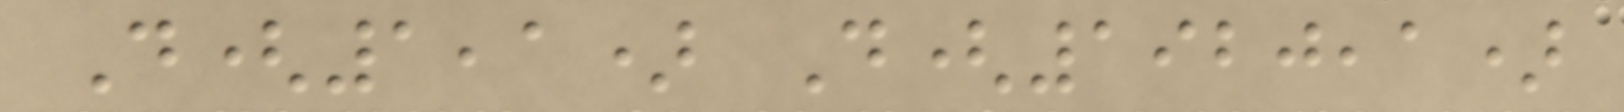D(1,1) D(1920,1)
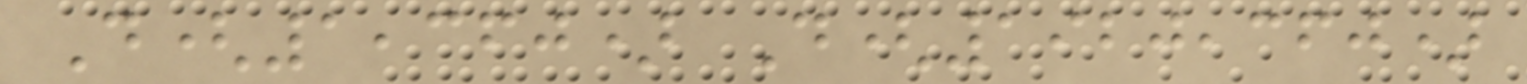D(1,360) D(1920,360)
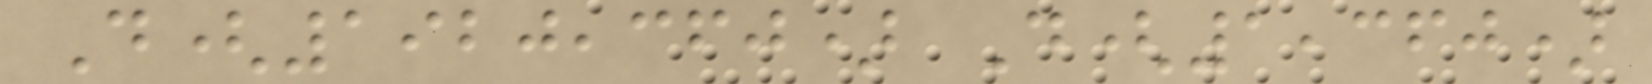D(1920,360) D(1,360)
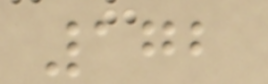172
